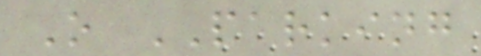O PARKING
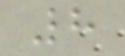8
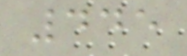445
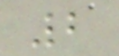2
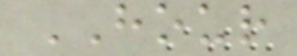HOUR
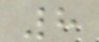8
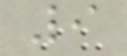9
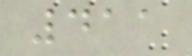411
